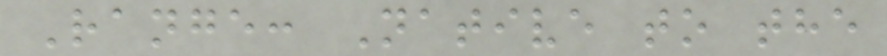Range: Native to the
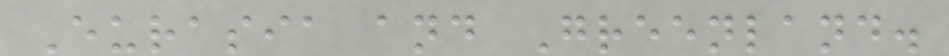Eurasia and Greenland.
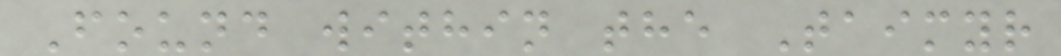Found within the Taimyr
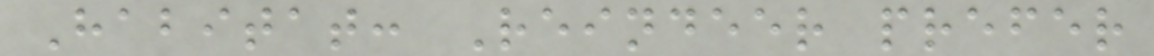Habitat: Reindeer prefer
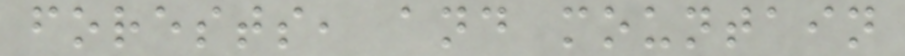forests, and mountain
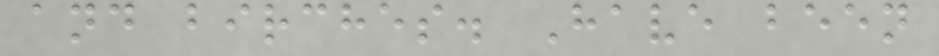and birches. Have been
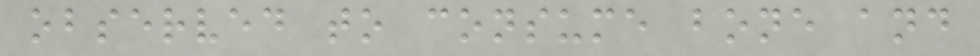observed to consume bone and
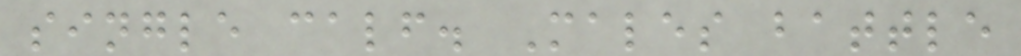single calf. Males battle
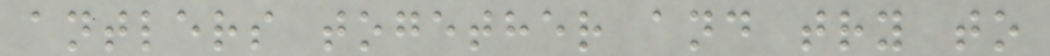antlers together and try to
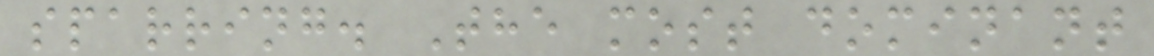sparring. The most dominant
